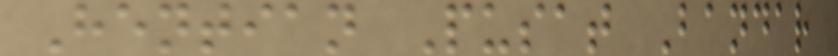Hentian Pusat Bandar
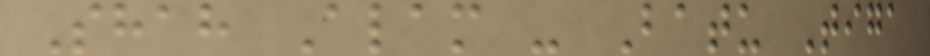Shah Alam - Batu Tiga
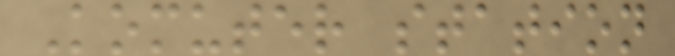Komuter station
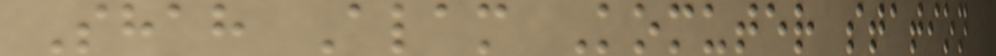Shah Alam Komuter station
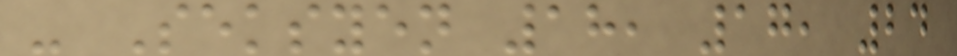- Seksyen 18, 17, 24
